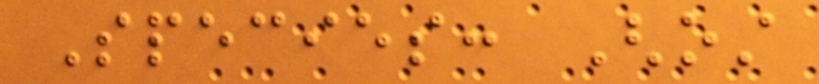Species: Ghost
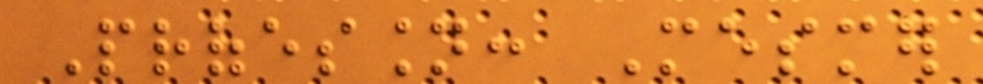Profession: Mesmer
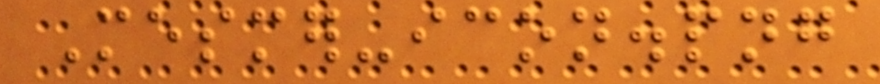Mesmer-icon.png
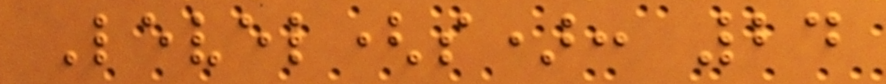Level(s): 24
